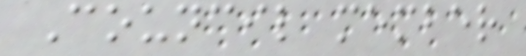Council member
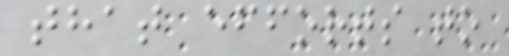that efforts to
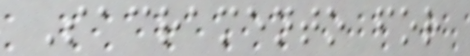Sacramento for
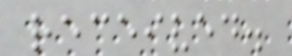received.
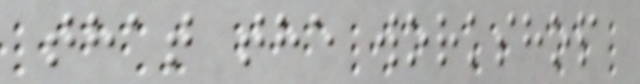that the workshop
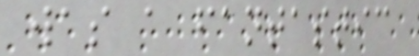was a fantastic
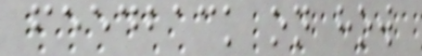feedback on how
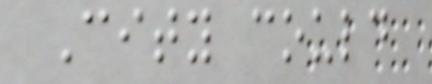City could
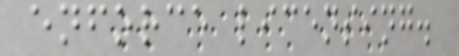enforce licensing.
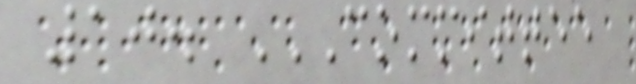10. COMMITTEE
